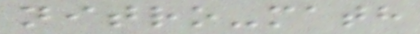nitro-math
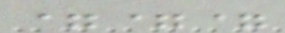===
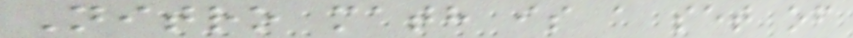Nitro math is a set of
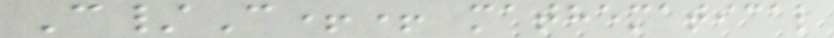C/C++ mathematical
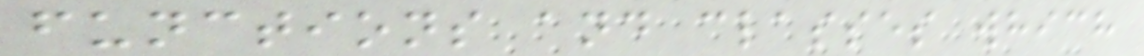functions and classes which
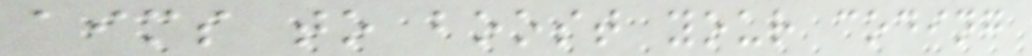aims to boost your coding
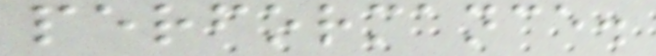performance.
